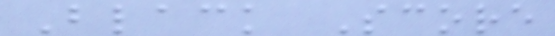Black Score
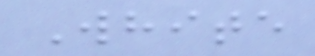White
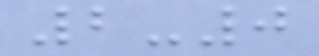2-0
